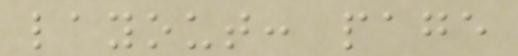layout: page
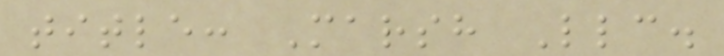title: Marsh Llc.
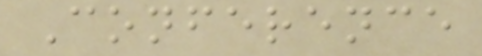Conference
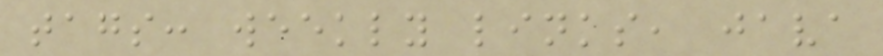tags: weekly links, java
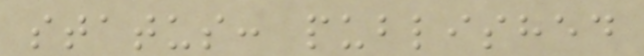status: published
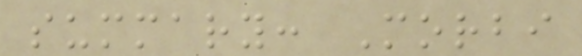summary: Morbi
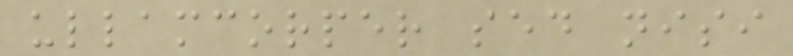ullamcorper sed nisi
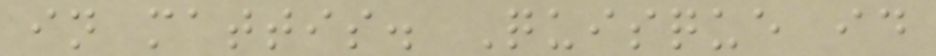in mattis. Quisque id
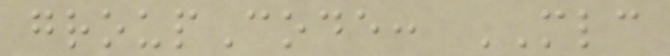groupCode: MLC
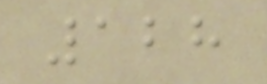128
